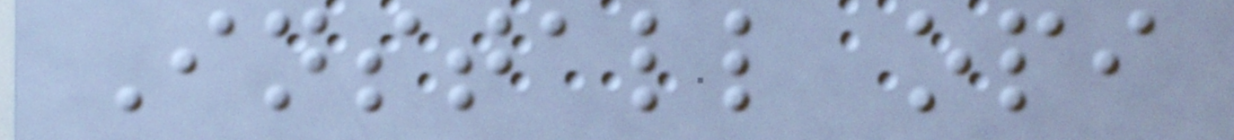Install opi
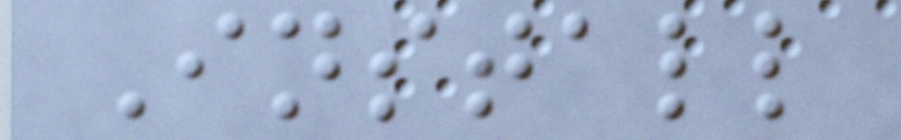Install
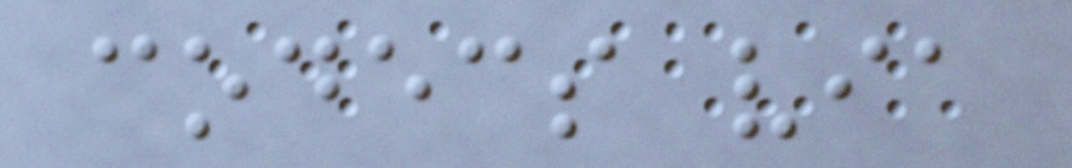codecs via
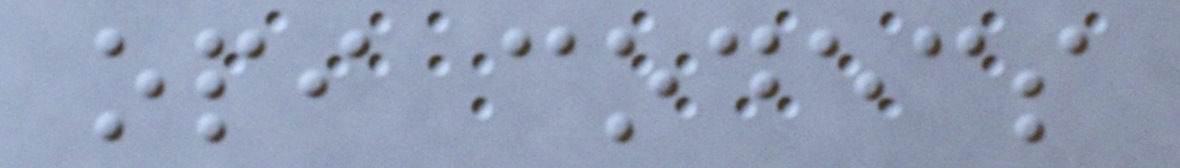opi codecs
